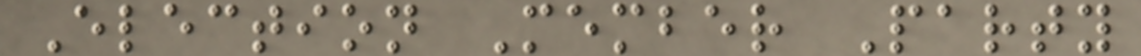Election Member Party
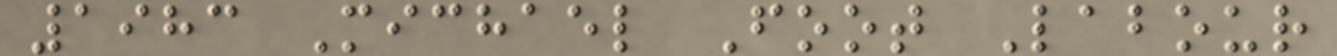1983 Michael Foot Labour
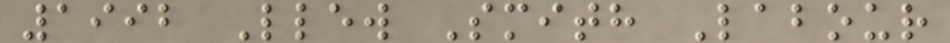1992 Llew Smith Labour
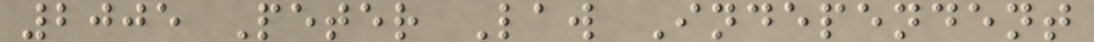2005 Peter Law Independent
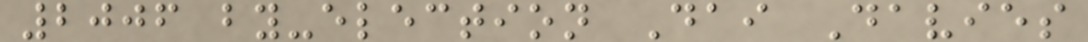2006 by-election Dai Davies
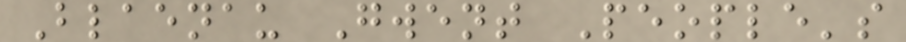Blaenau Gwent People's
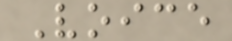Voice
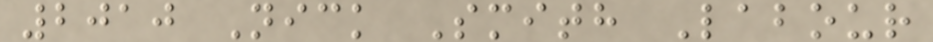2010 Nick Smith Labour
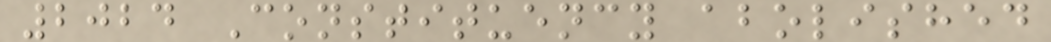2024 Constituency abolished
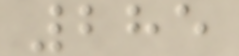285
